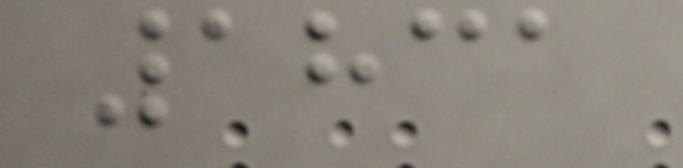1831
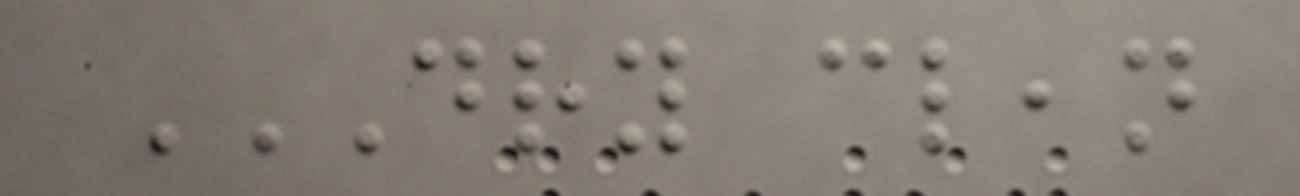DRY CLEAN
